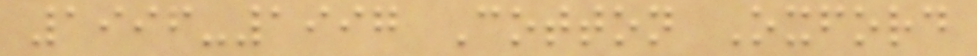1996-1997 Cotton Oxford
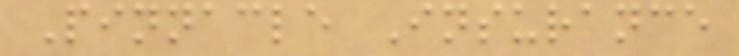Pinnacle Insurance
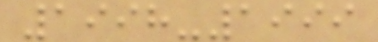1998-1999
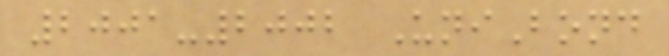2001-2002 UniBond
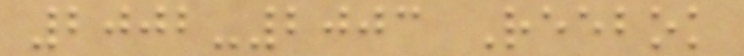2002-2003 Reebok
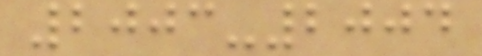2003-2004
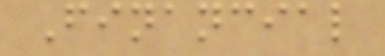Financial
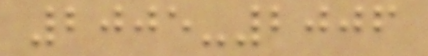2005-2006
